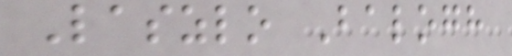Laszlo Balogh
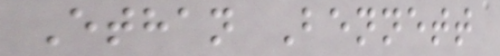Ethan Bennett
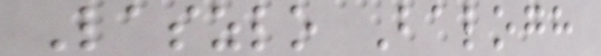Laszlo Balogh
